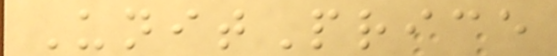UnitPrice
